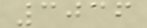3036
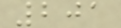201
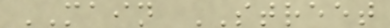MAIN STREET
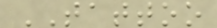TATTOO
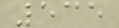535
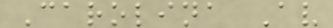Carolina Av
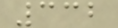332
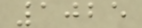1025
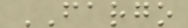FARGO
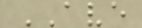AVE
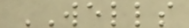WELLS
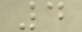4
